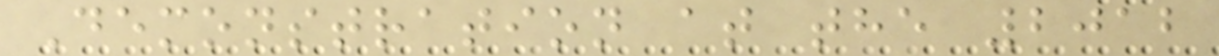Demonstration at the 2012
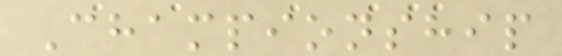Championship
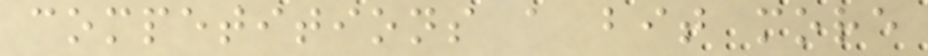competitions a bit more
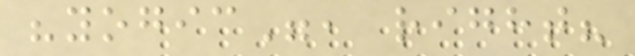"yogic", right?
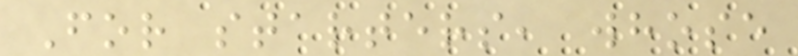For starters, whose
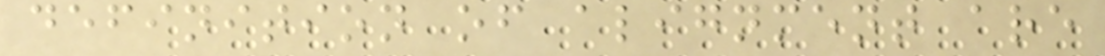definition of alignment are
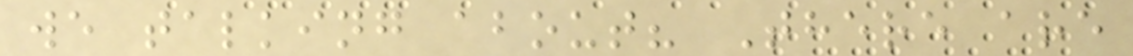we talking about? There are
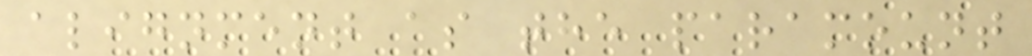alignment as the paramount
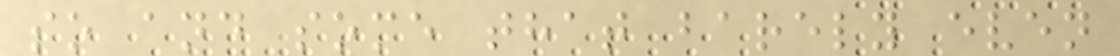so and some that barely even
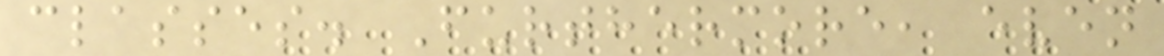classes. Furthermore, even
